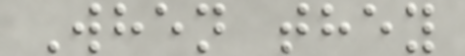When they
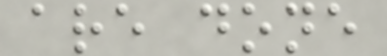are done
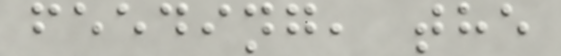feeding, the
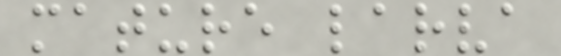mature larva
